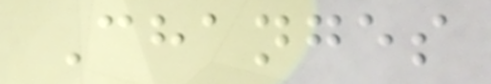Changes
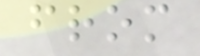from
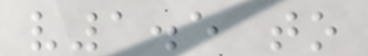v1.5 to
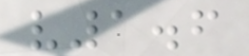v1.6
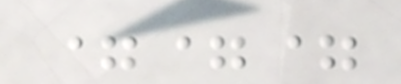===
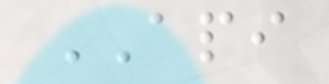API
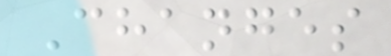Changes
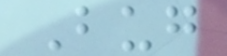Bug
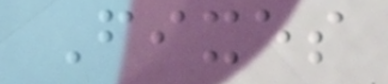Fixes
